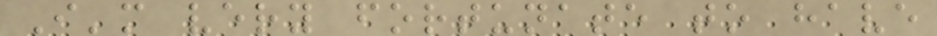I'm very fortunate to have
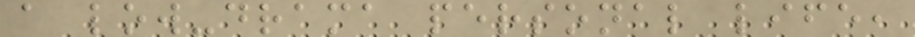a low-drama personal life,
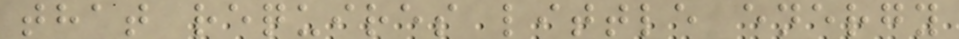that requires little energy
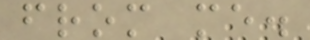from me.
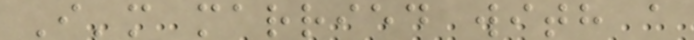I'm married with a
